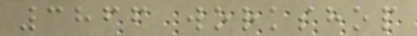3866 workshop
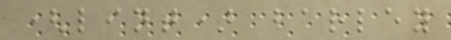(lint) barley
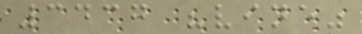3437 "vine"
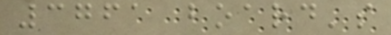3761 board's
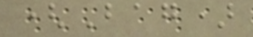(Bag)
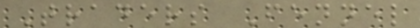Traders Fennel
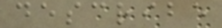describe
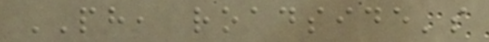PH, roadside's
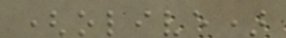(olive)
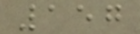157
